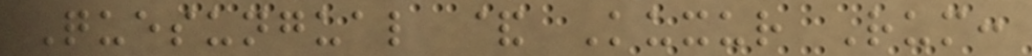Quesungual & Kuxur Rum:
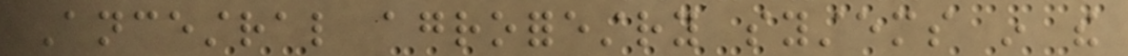Ancestral agroforestry systems in the
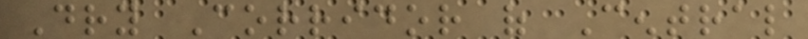Dry Corridor of Central
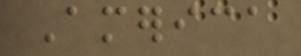America
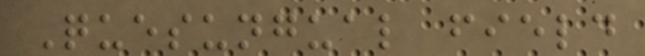Quesungual field
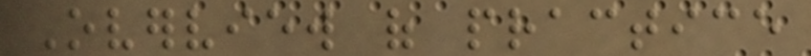Overview of practice
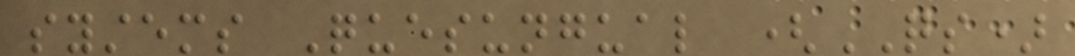systems Quesungual (QS)
